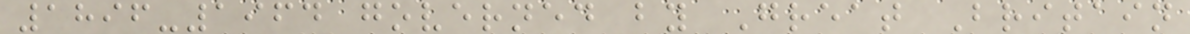1896-1964 governed by Great Britain
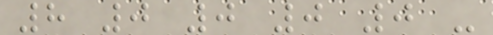8 0 0 0 0 -
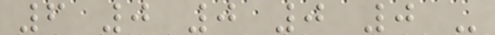6 0 0 0 0 -
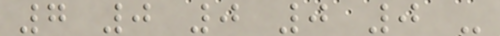7 0 0 0 0 -
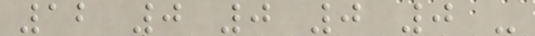12 0 0 0 0 -
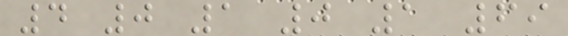4 0 1 0 1 69
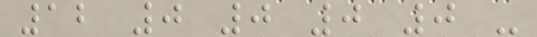12 0 0 0 0 -
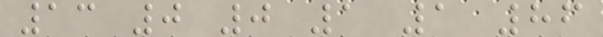13 0 0 1 1 86
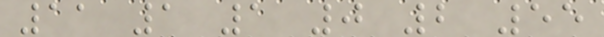11 1 1 0 2 55
